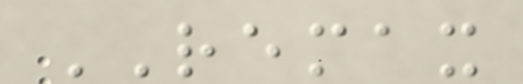REMAX
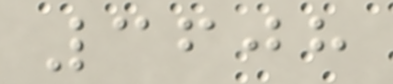3608
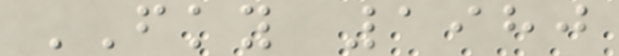FKY 1980
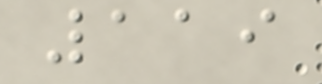119
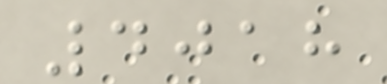4018
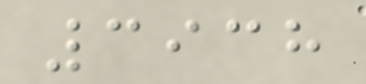3938
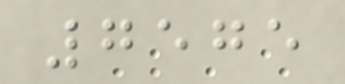7575
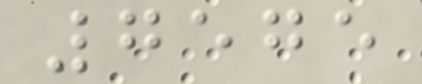7575
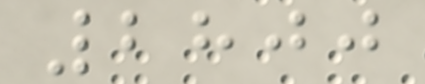2800
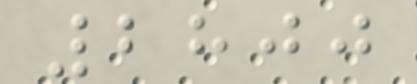2800
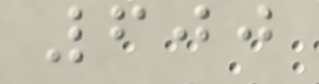600
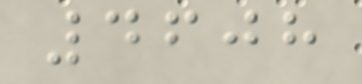4608
